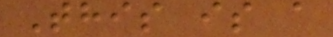This is a
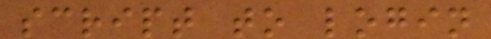script to login
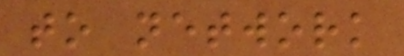to network
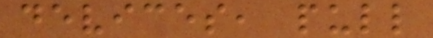devices, pull
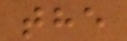the
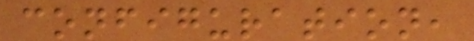configuration,
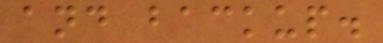and backup.
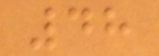48
